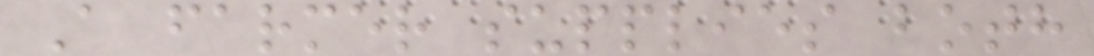A farmer supplies both
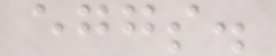eggs.
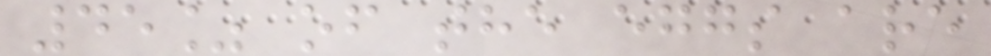45% of the eggs are
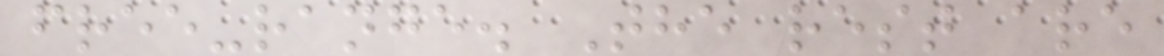free-range. The rest are
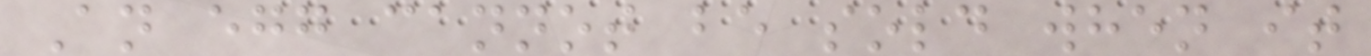An egg cannot be sold when it
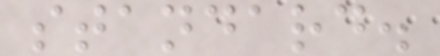standard.
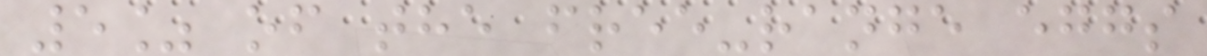5% of the free-range eggs
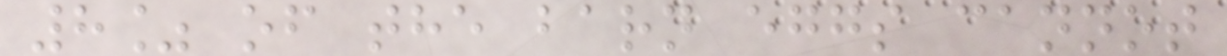8% of the barn eggs cannot
